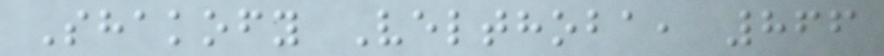Shakofy Velthoba, 866
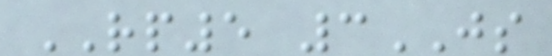RP5 3JS
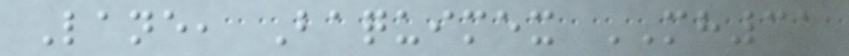Lane, Baquimex MH31
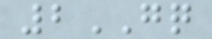2GQ
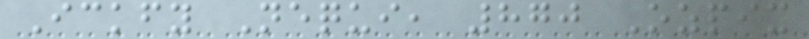Ickfy Nequi, 870 Ozpix
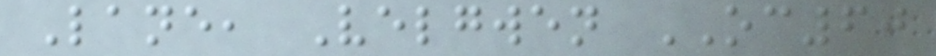Lane, Velgwen OC60
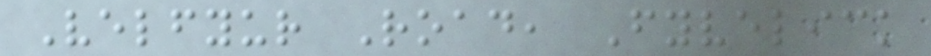Velfyur Road, Fyvelick
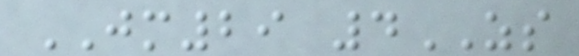JM29 4ZS
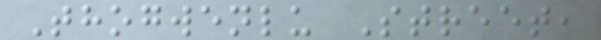Thogwenlu Street,
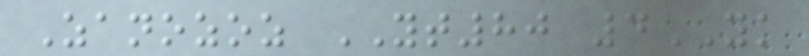Zanozoz YT80 4YK
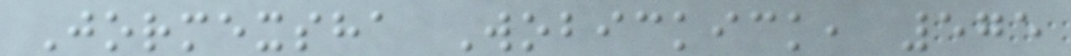Jormexsha Wobickick, 575
